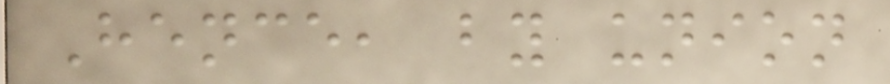Hence, by union
